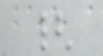{
